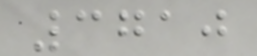3710
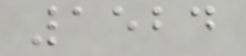1524
